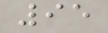95
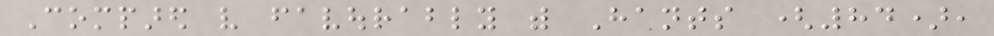Compared very favourably with Hants (84),
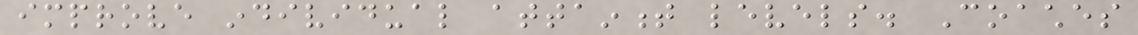improve individual attainment levels. Coaches
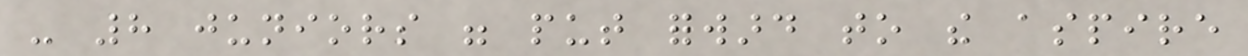- 8 juniors were put forward to the aspire
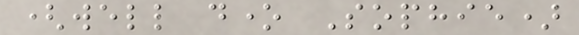(well done Sophie)
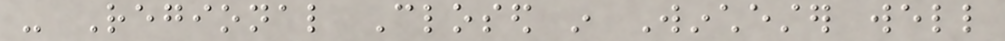- Regional Closed in Winchester well
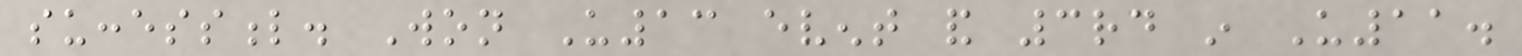successful. Won U13 event and 3rd in U11.
